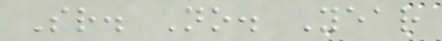Sr. No. Year
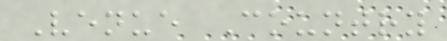Venue Country
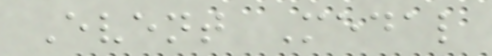Event Medal
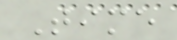Time
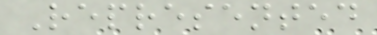Represented
